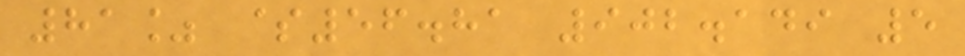81% $56.81 902.149 5
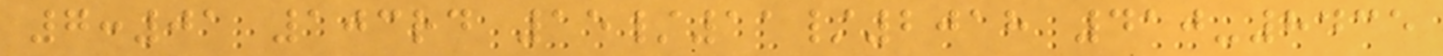7:01 103rd 15/11/2018 410-8435
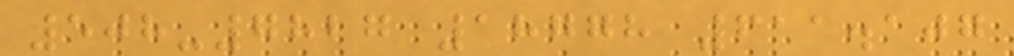508-7827 18778 611.107
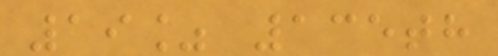19% 135th
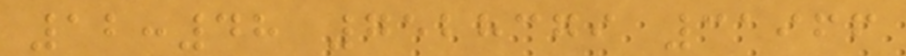12:48 7528379 31966
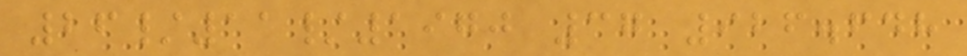26/11/1970 37 926.648
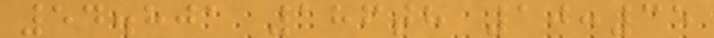54.801 186th 10:35
